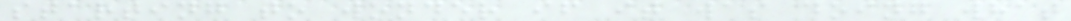starting to wonder if it was doing what
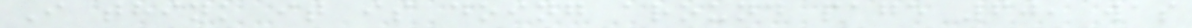I think it is doing around page 60, was
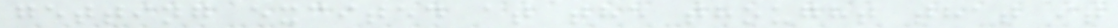getting excited at the thought that it
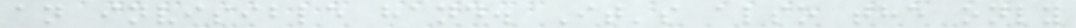an invisible hand. It's also the only
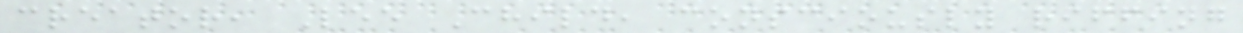creator, Lee Child, consciously riffing
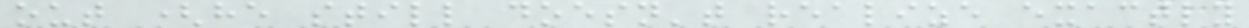out (he still doesn't realize exactly
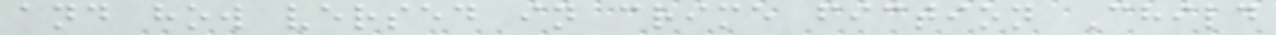and how versed in crime fiction Child
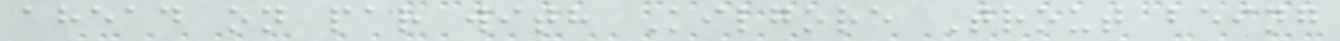ahead on par with Kilgore Trout being
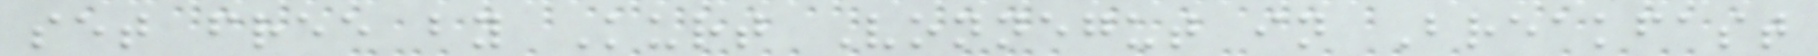set free by Kurt Vonnegut in Breakfast
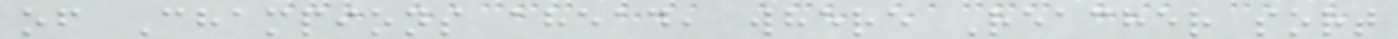of Champions ahead, where Reacher sort
